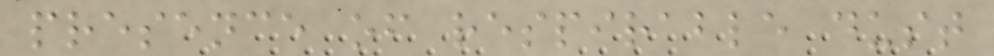presence of respirable dust
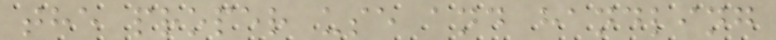the proper use and handling
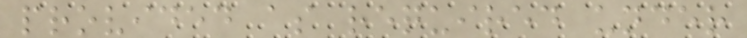provided as required under
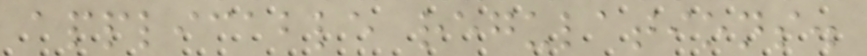applicable regulations.
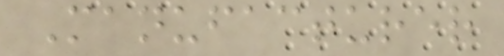Manufacturer
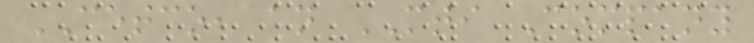CETCO, an MTI Company
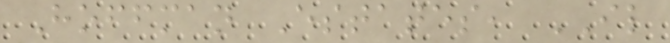Hoffman Estates, IL
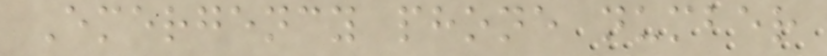Emergency phone number
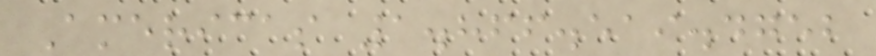Americas 1.866.519.4752
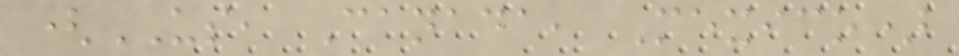(US, Canada, Mexico)
